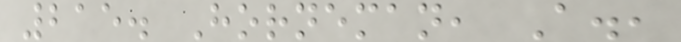215. Horneman, A.,
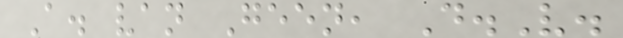A. van Geen, D.V.
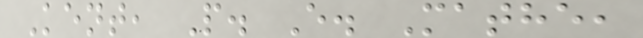Kent, P. E. Mathe,
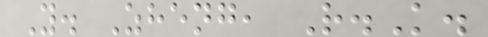Y. Zheng, R.K.
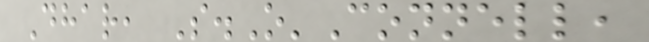Dhar, S.O'Connell,
